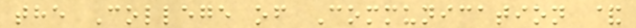the College of Communication &
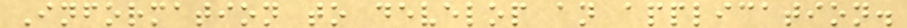Information to develop an application.
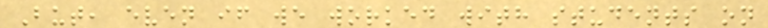But, even if we worked with students on
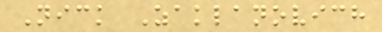Nick Zaklanovich
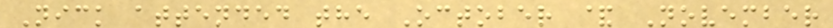Nick attended the October & November
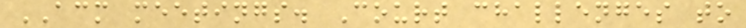ACM meetings. Court challenges to
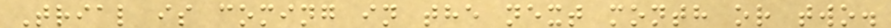Trial is coming in the next month or two.
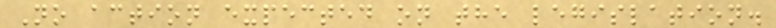No action expected on the legislation.
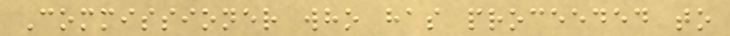Commissioner who has proceeded to
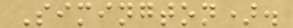Simington).
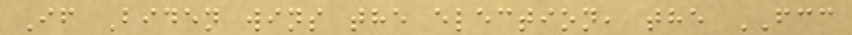If Biden wins the election, the FCC
